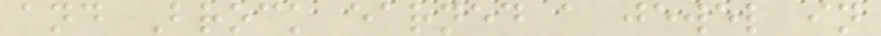and Brock earned a jewel in
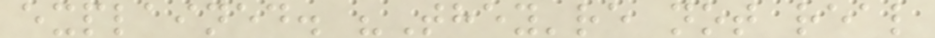explained. "They're not real
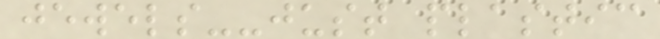jewels--just plastic
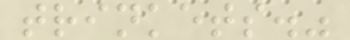trinkets."
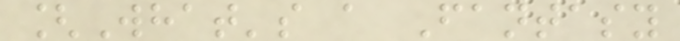[What's a Fantasy
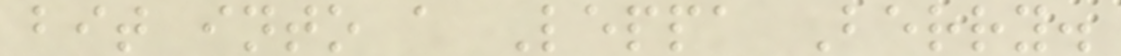bit into a Leppa Berry.
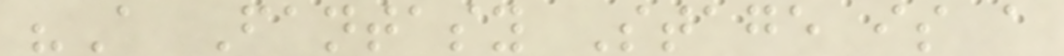"A Fantasy Stage is a
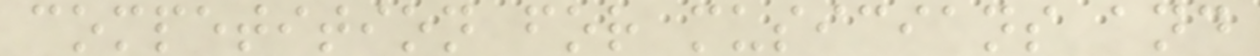competition for musicians and
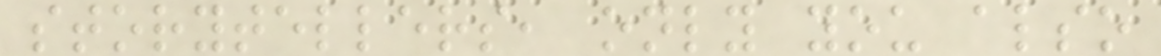storytellers, only you also
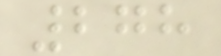278
